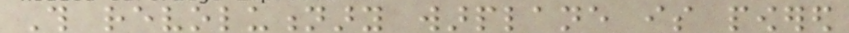This revolutionary warplane is powered
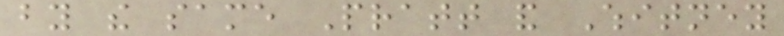by the same Pratt and Whitney
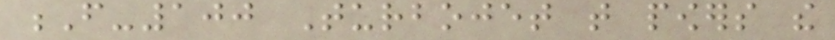F-100 Turbojet that powers the
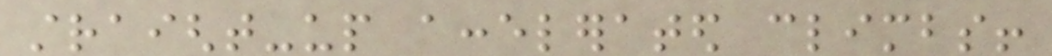straight-up accelerated climbs!
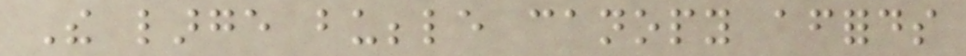The large bubble canopy affords
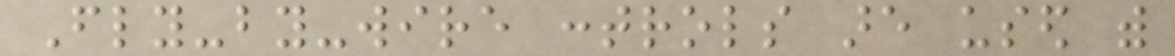Fly-by-wire controls are used with
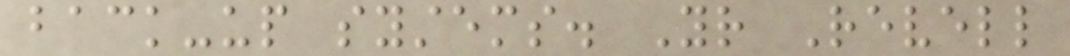back-up systems. Your Revell
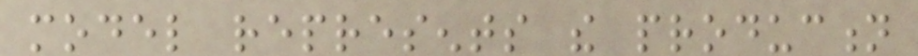model represents the production
